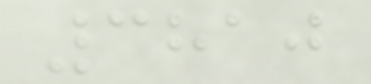3810
